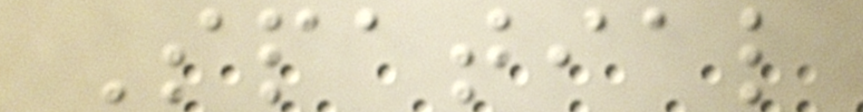Spatial
